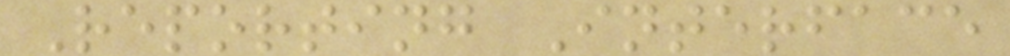Reporting Interface
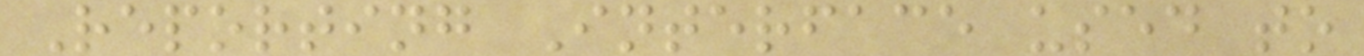Reporting Interface used to
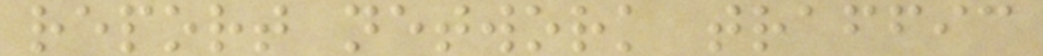report network traffic
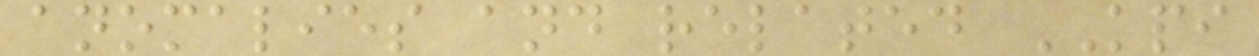anomalies and related KPI
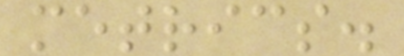metrics.
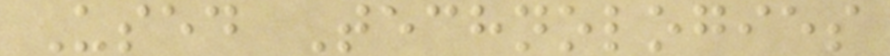Used Technologies
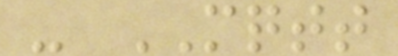- MQTT
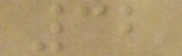32
